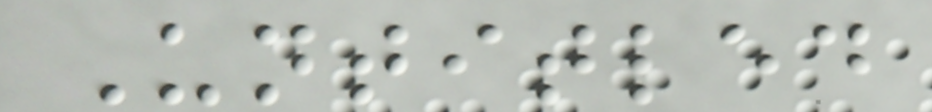Untitled
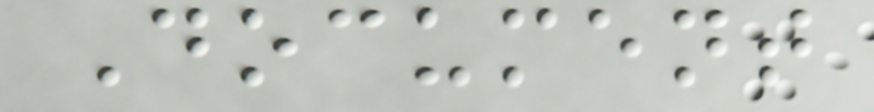Document
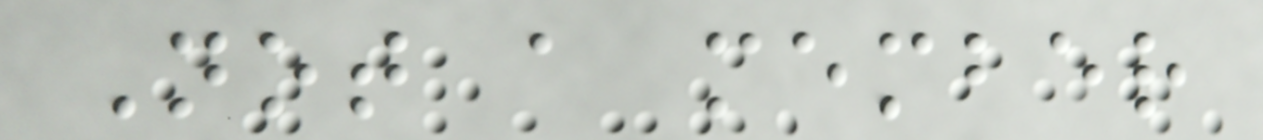Not a member
